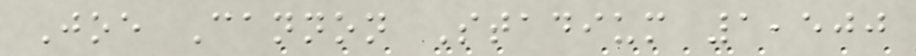Joe Cannon Stadium 1,500
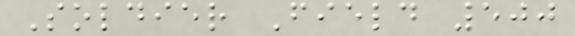Soldier Field 500
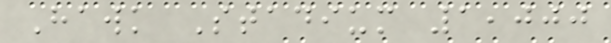Hawk Stadium 1,000
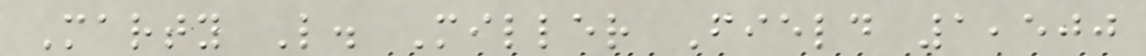Marty L. Miller Field 1,500
